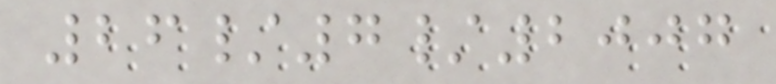26/7/2007
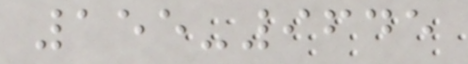155-9645
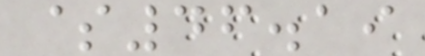$46.19
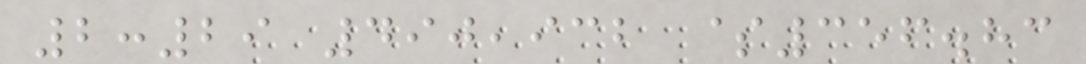2:29 490,932 $356.83
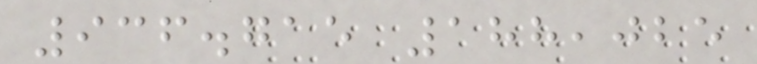936.715 188,025
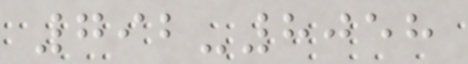792-8058
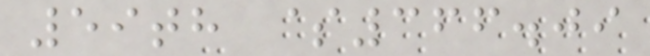59th $366.09
